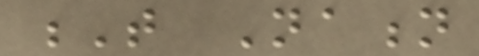T Nation
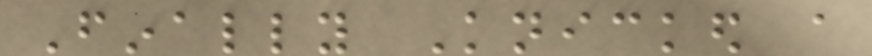Finally Knicked a
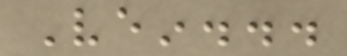Vein...
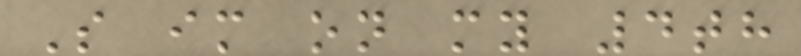So im on my 4th
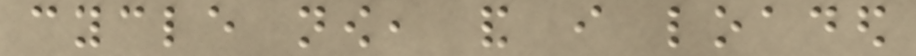cycle now, and i loaded
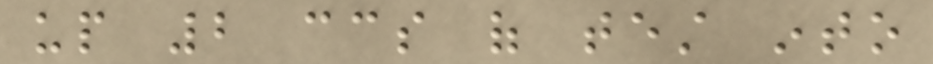up 2 ccs of test into
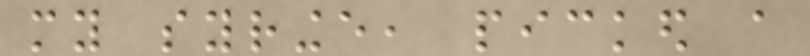my syringe, picked a
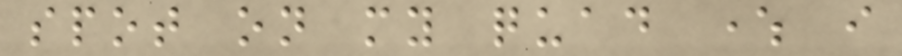spot on my quad where i
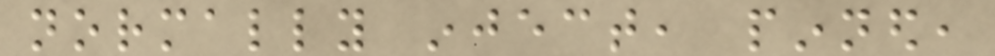normally inject, pinned,
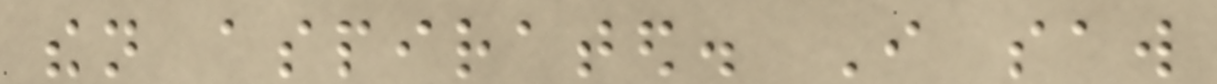then aspirated. I saw
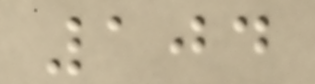104
